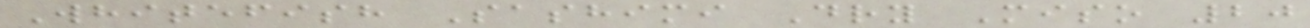Whitefish Sashimi Dry Miso 20
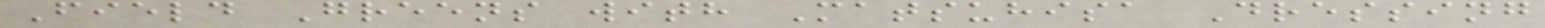Field Greens with Matsuhisa Dressing
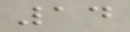14
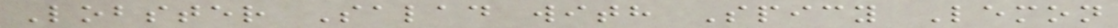Lobster Salad with Spicy Lemon
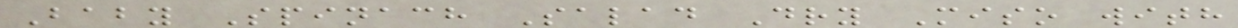Baby Spinach Salad Dry Miso with
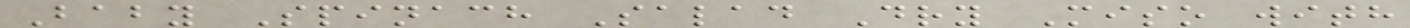Baby Spinach Salad Dry Miso with
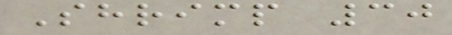Shrimp 30
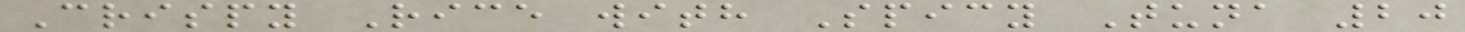Crispy Rice with Spicy Tuna 20
